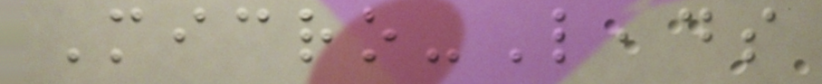Micro-Leads
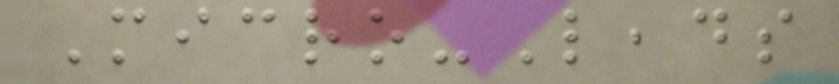Micro-Leads
